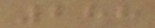288
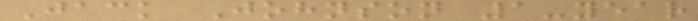Jack Johnson 1-year
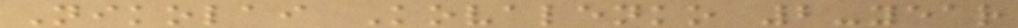Nikolai Kovalenko 2-year
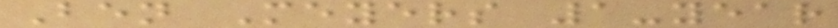Ben Meyers 1-year
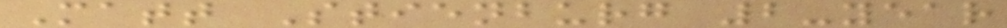Matt Stienburg 2-year
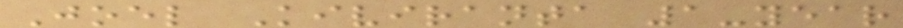Joel Kiviranta 1-year
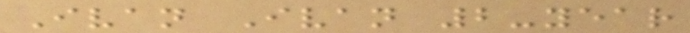Ivan Ivan 2-year
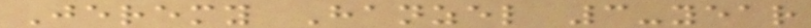Jeremy Hanzel 3-year
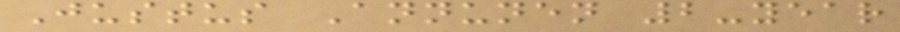Justus Annunen 2-year
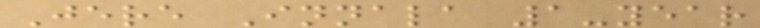Jere Innala 1-year
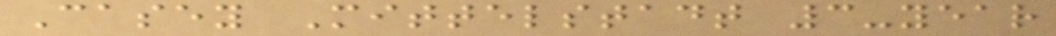Casey Mittelstadt 3-year
